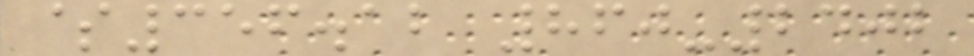$356.12 860-2402
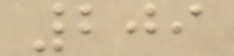209
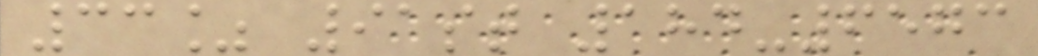33% 91st 184-6573
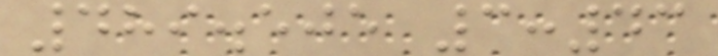489.505 3:43
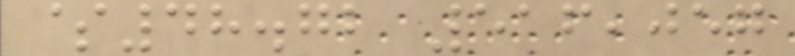$48.72 516,057
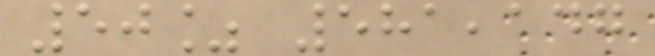50% 581,147
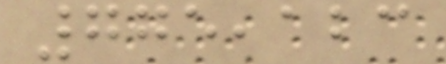775,123
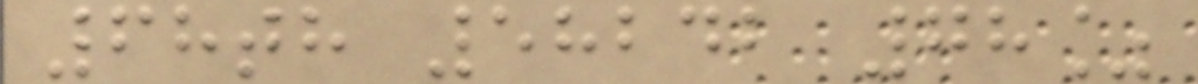68th 58242 78%
